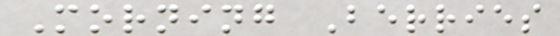Morning Berries
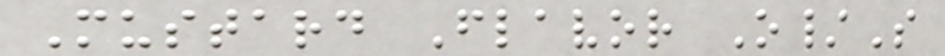Mustard Flavor O/S
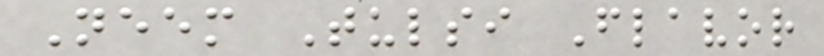Neem Tulsi Flavor
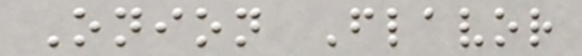Onion Flavor
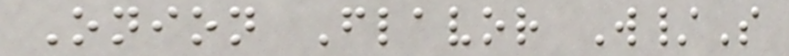Onion Flavor W/S
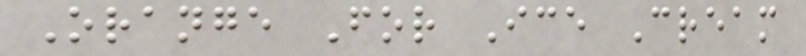Orange For Ice Cream
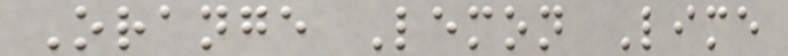Orange Lemon Lime
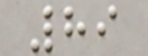89
